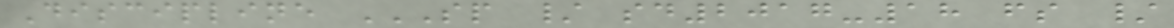Discipline SP / SD2017-18 FS /
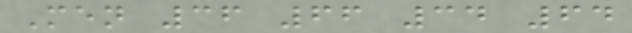Men 36 66 34 64
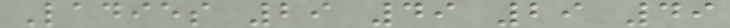Ladies 29 49 29 49
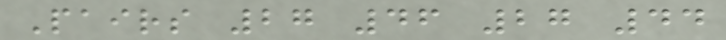Pairs 27 46 27 44
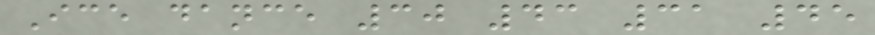Ice dance 30 43 31 45
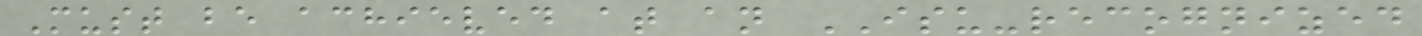Must be achieved at an ISU-recognized
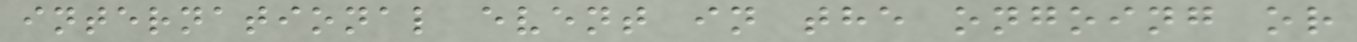international event in the ongoing or
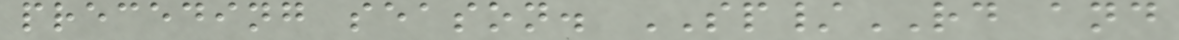preceding season. SP/RD and
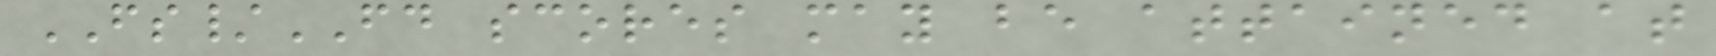FS/FD scores may be attained at
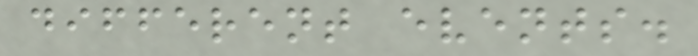different events.
